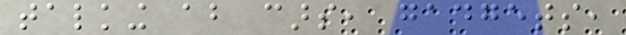talking about cars, gadgets,
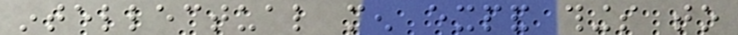intellectual men expand things to
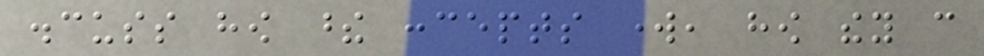discuss how these concepts work, how they can
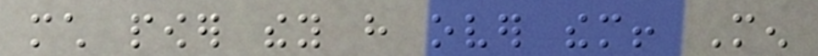much power they have over them! Men
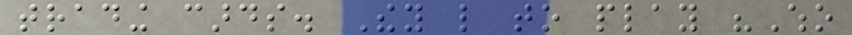trading cards. They like to play "Who
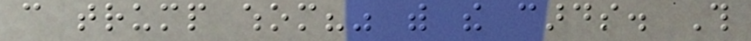can trump whom?" with the cards. This
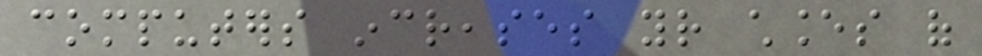computers increases your chances of
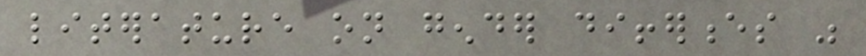literature on gender differences was
